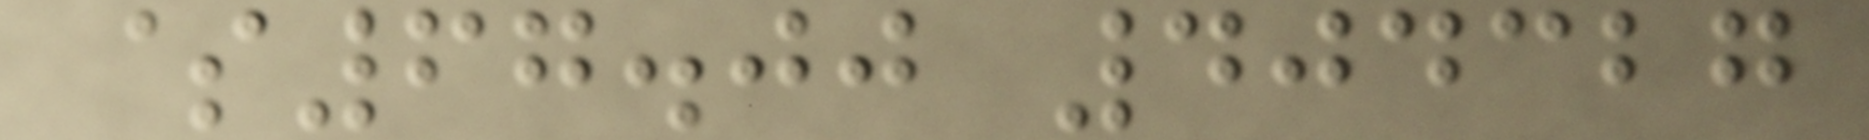$67.00 404327
